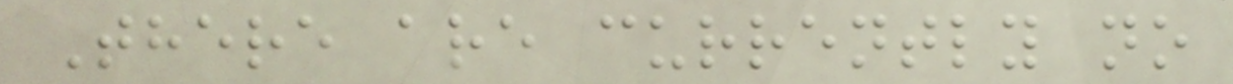There are currently no
